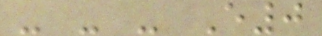- - - E0
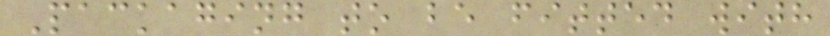Packaging to be fitted with
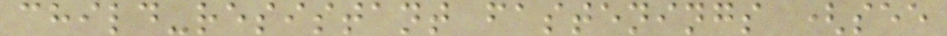child-resistant fastenings (see
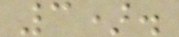3).
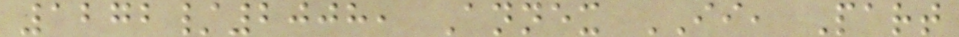1272/2008, Annex II, Part
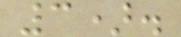3).
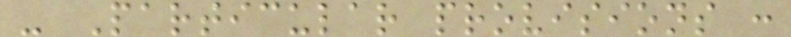- Particular provisions :
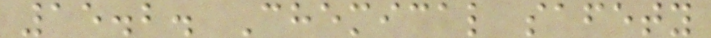15.2. Chemical safety
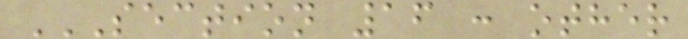SECTION 16 : OTHER
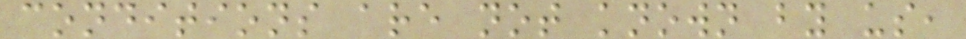conditions are not known by us,
